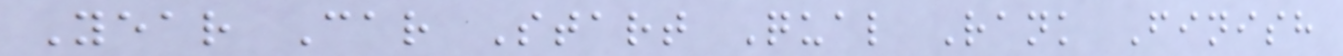Year Car Start Qual Rank Finish
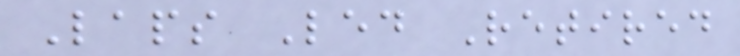Laps Led Retired
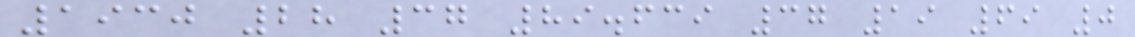1930 28 37 89.639 37 19 69 0
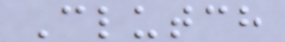Clutch
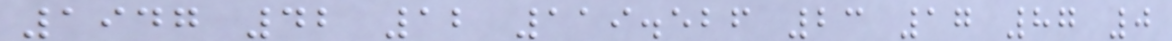1947 42 12 119.526 23 17 87 0
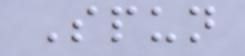Spun
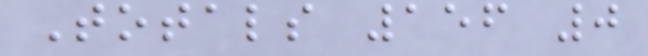Totals 156 0
